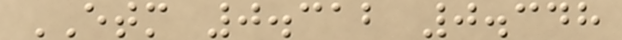ETM 0.312 0.348
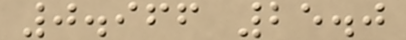0.966 25.0
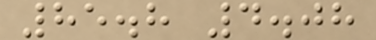85.8 4.08
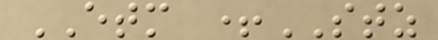ETM +STZ
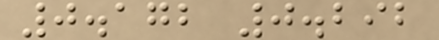0.172 0.292
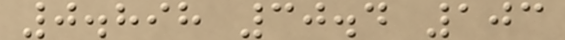0.898 30.4 103
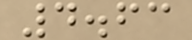4.63
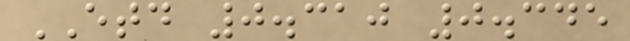ETD 0.310 0.345
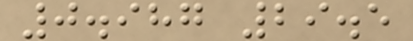0.987 29.5
